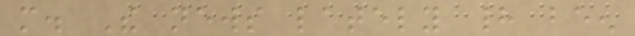more. The news lately had been
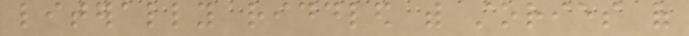literally riddled with stories of
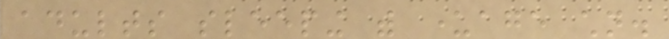adults sleeping with underage children.
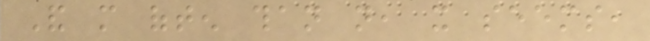And more often than not, it seems,
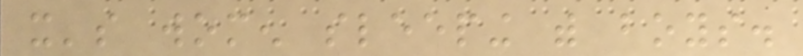it's women sleeping with boys.
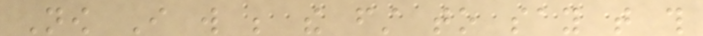Now I will be the first to say that this
